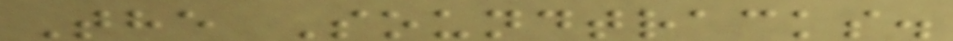The Soundtracks.
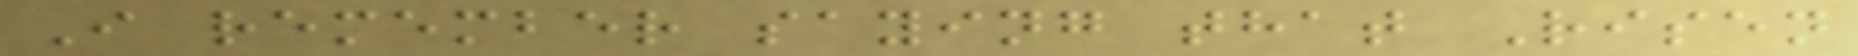I remember saying that Risen
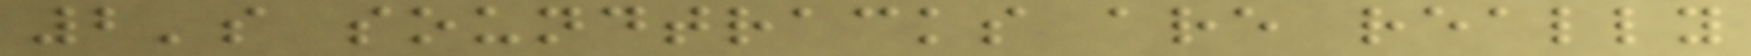2's soundtracks are really
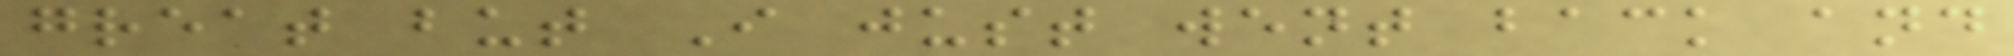great but I just went back and
